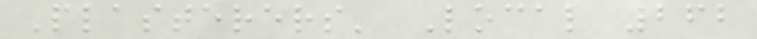Plasterers' Local 262
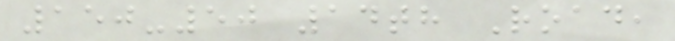150-50 14th Road,
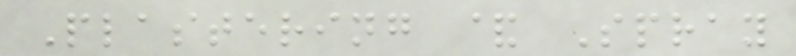Plastering & Spray
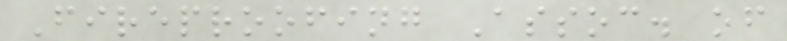Fireproofing Assoc. of
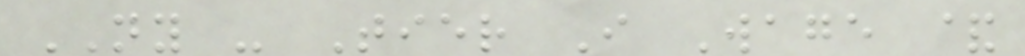NY - Tier I Wage &
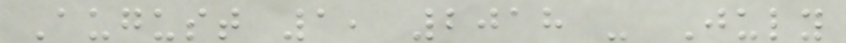August 1, 2018 - July
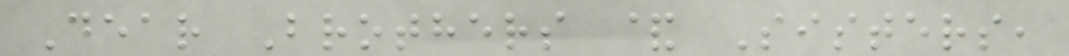Dear Brothers & Sisters,
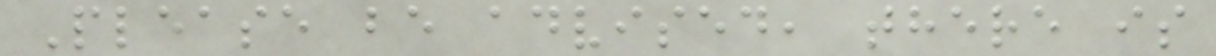Please be advised, there is
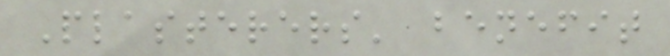Plasterers' benefit
